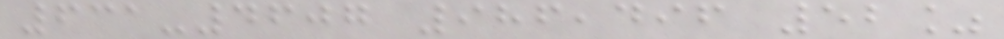631-4607 986,496 52%
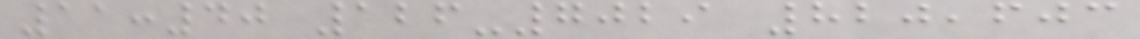11:40 126-7029 820,603
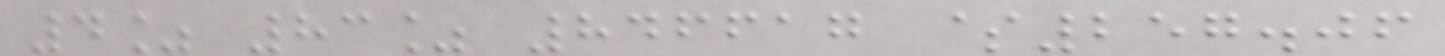4% 83% 846617 $257.06
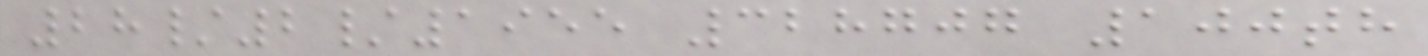28/2/1955 328707 100th
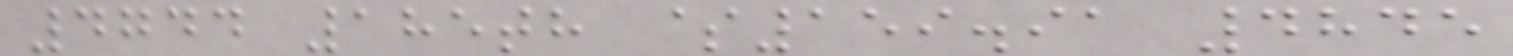4744 185th $159.91 4845
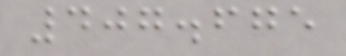407.675
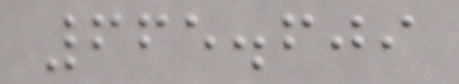665.609
